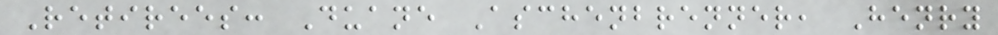Retirees: Duane Aschenbrenner, Henry
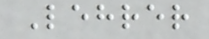Lehrer
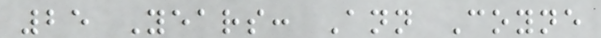25 Years: Ann Coyne
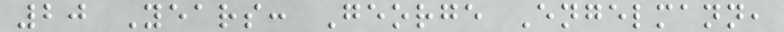20 Years: George Engelmann,
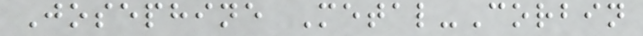Josephine Metal-Corbin
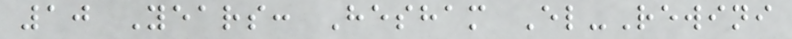10 Years: Hesham El-Rewini
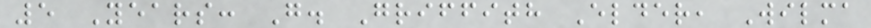5 Years: G. Griffith Elder, Wilma
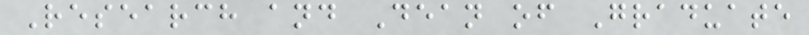Research and Dean of Graduate
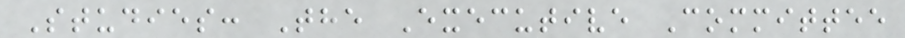Studies: The Executive Committee
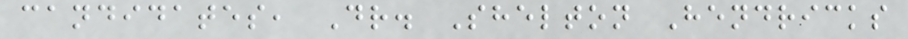candidates, Dr. Shelton Hendricks
